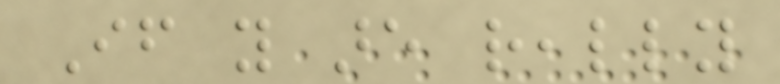If you are really
